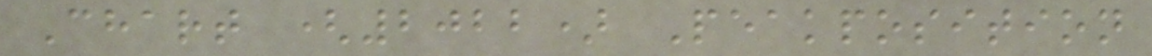Chart (2022) Peakposition
